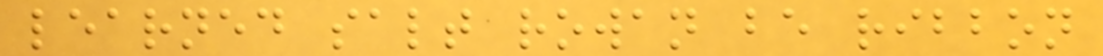learned salt rowan be ribbon
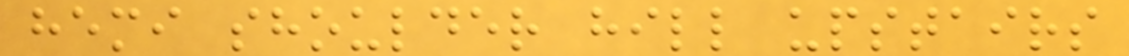hemi shoulder hill upstairs
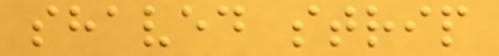shaved strip
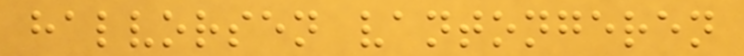halvorsen vantongeren
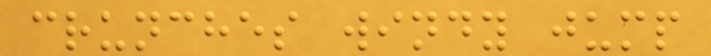crunches windy jump
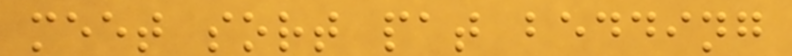meet sort pat bedding
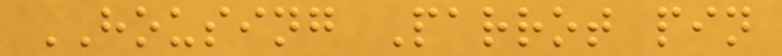HOUSING Parrot pin
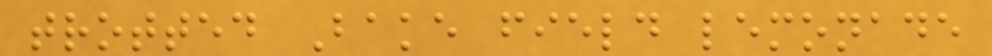trotted Bake field lemonade
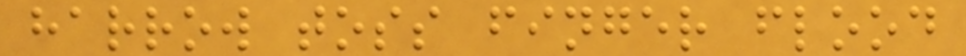harrow toss finger flood
